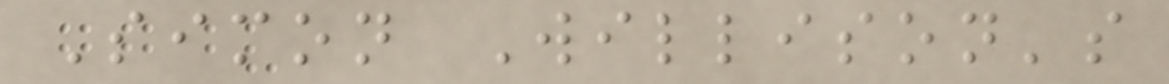Simon Willison's
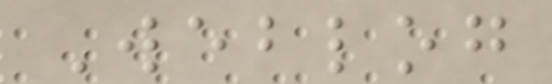Weblog
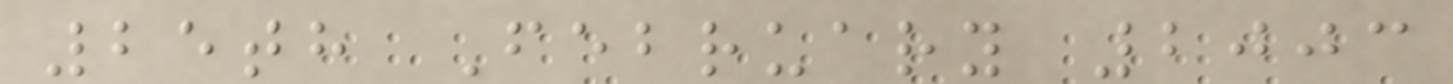25th February 2003
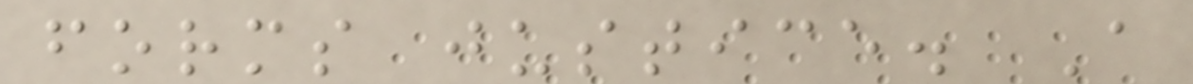forms justice. A
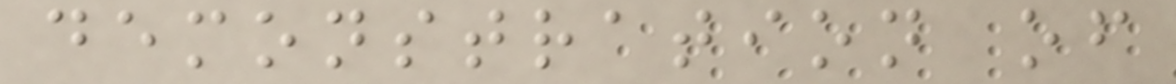demonstration of
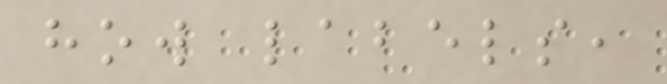how labels,
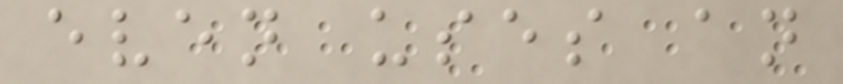even uses an
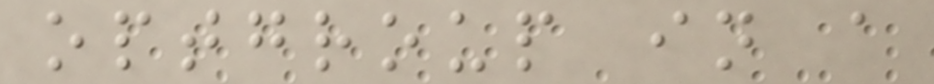optgroup in a
